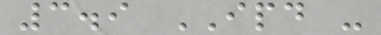3.9 IPD -
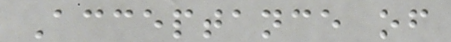Acceptance of
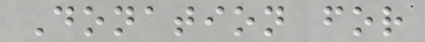Donation for
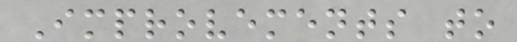Improvements to
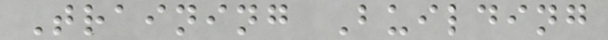Training Building
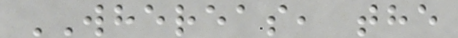WHEREAS, the
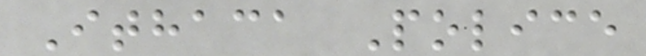Ithaca Police
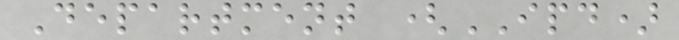Department (IPD)
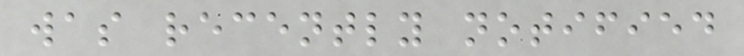was recently notified
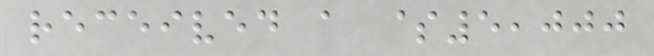received a $5,000
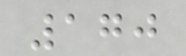170
